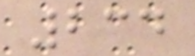234
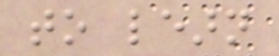to learn
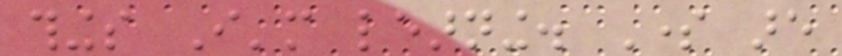things I'm learning. Some are
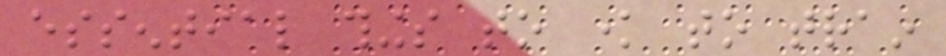essential things to know to train
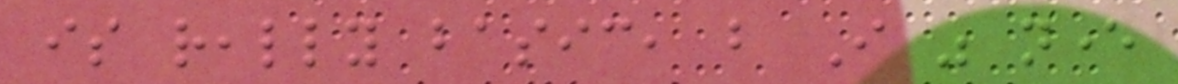is really basic, but I was never
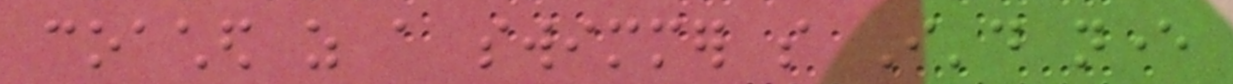coached as a swimmer so I'd never
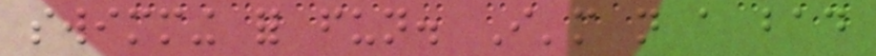swimming for fun. I'm not a bad
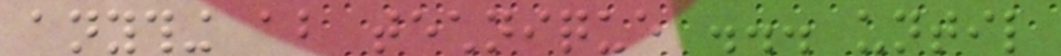anything about technique ... until
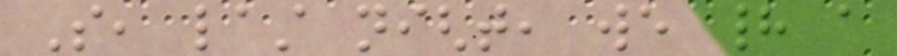So, last night, we had a
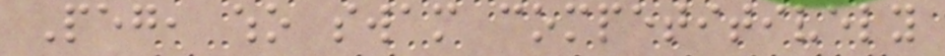Peg, who swam competitively
